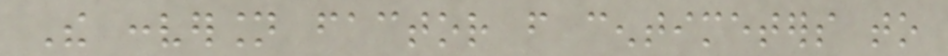The conversion factor from centimeters to
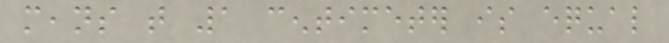means that 1 centimeter is equal
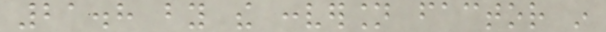21.8 by the conversion factor in
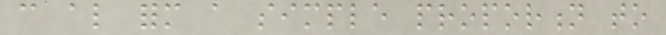can also form a simple proportion to
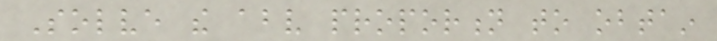Solve the above proportion to obtain
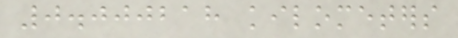0.000218 kilometers
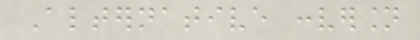Alternative conversion
